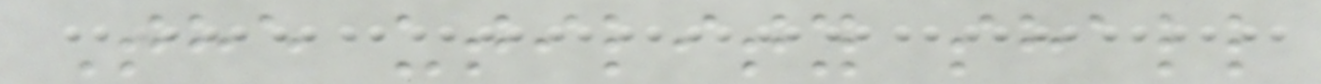The utility shall
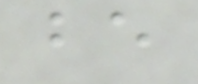be
